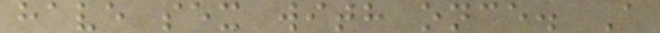have sex with once. A
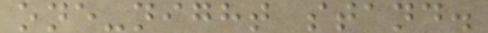one-night stand.
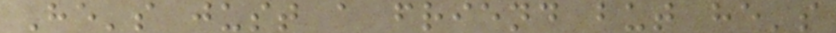He's just a friend but he's
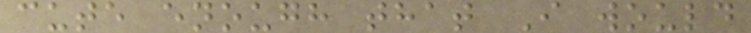cute enough that I would
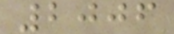2006
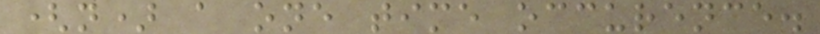(n) a one time occurence.
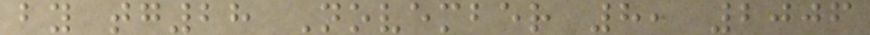by tg28 November 8, 2006
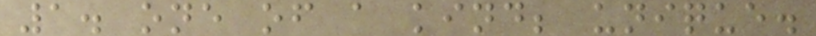1. one of a kind; unique.
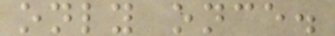only once.
